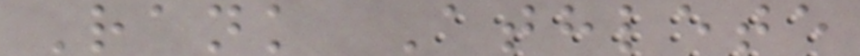Rank Athlete
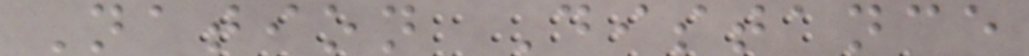Nation Distance
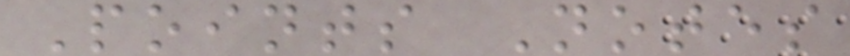Points Notes
